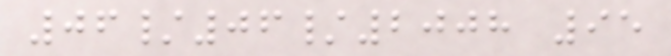06/06/2008 95
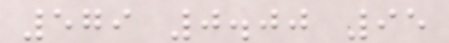579 0.00 95
